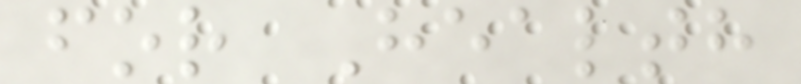for Health
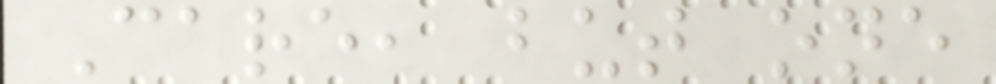Care, but one
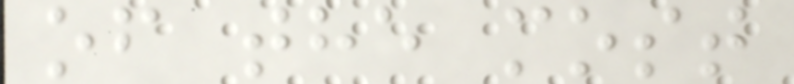of the most
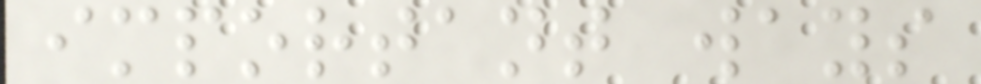important ways
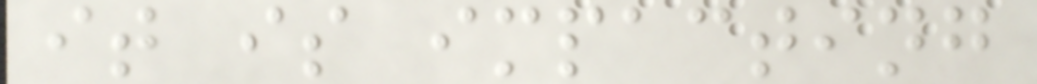it is impacting
